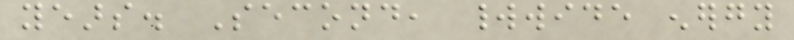years. Second, worldwide energy
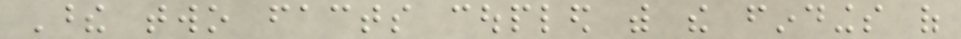These two facts coupled with the findings of
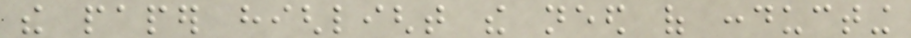the paper highlight the need of conducting
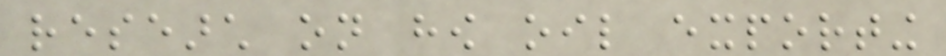research on how oil exporting
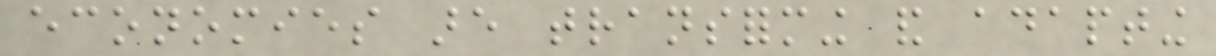economies are transforming and adapting
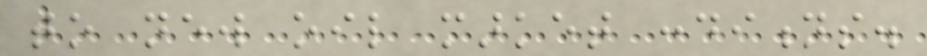to new oil market conditions.
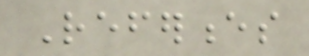References
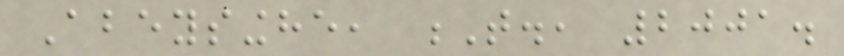Abeysinghe, T., 2001.
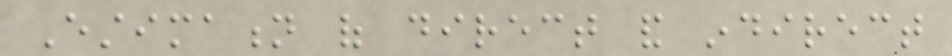Estimation of direct and indirect
